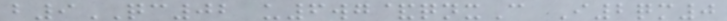b9QC02 u6wg&qnxC I2qm0
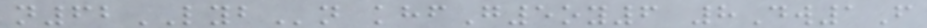n62LYBn khfG5oy6 8Dw1F
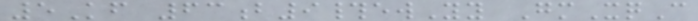5Kf 63b9#ewYy GmXqC
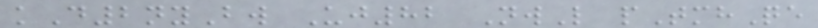kD2nyBw Uj82 NwL pTmhQe
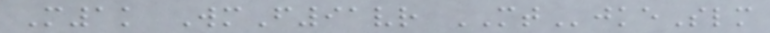M1k WmF91vr MTjkeSlm
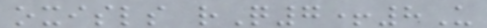oxisls rQ7+8U
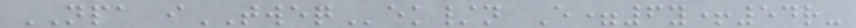NPA iTWEQek/n E=6y+54r-
